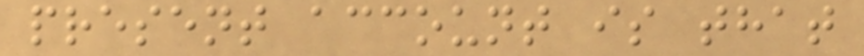present account is that
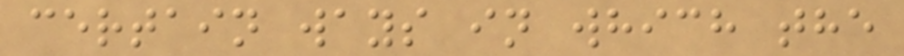certain ways in which the
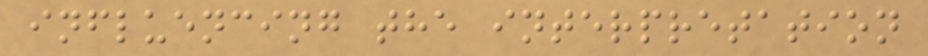influencing the interpretation
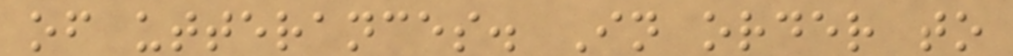of utterances. In order to
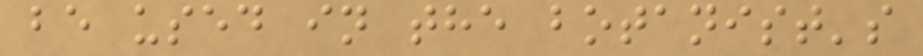be used in the botanist's
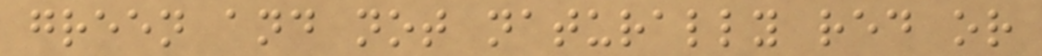green and not naturally red or
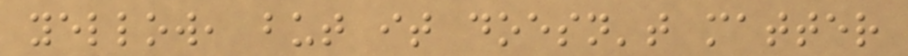yellow, but it doesn't matter
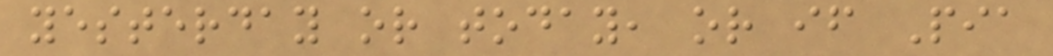yesterday or today, or if Pia
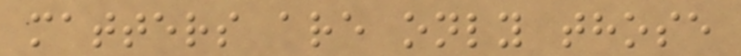matters are only those
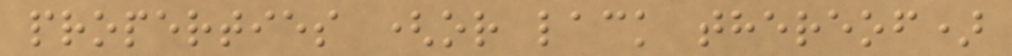properties (or lack thereof)
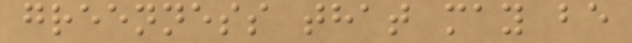greenness that may be
